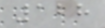128
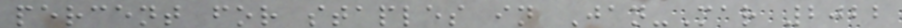percent for staples in Jan-Mar 2022
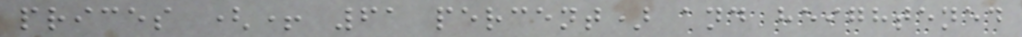prices (+ 61 percent) and heightened
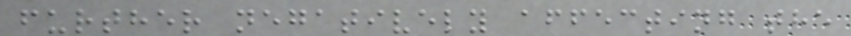further negatively affecting the
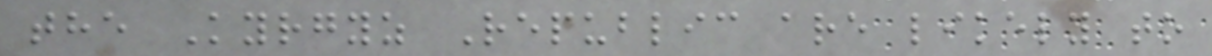the Kyrgyz Republic are likely to
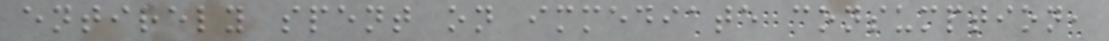entirely spent on immediate consumption,
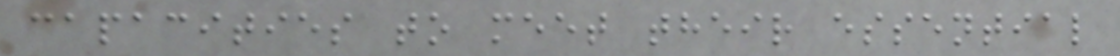capacities to meet their essential
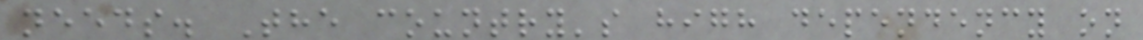needs. The country's high dependency on
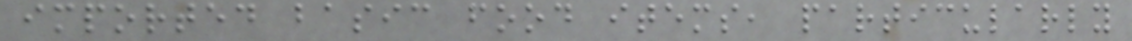imported basic food items, particularly
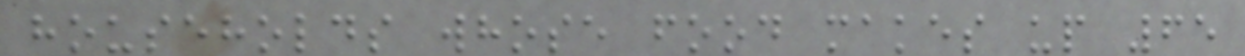households whose food makes up 65
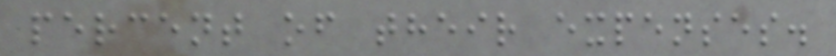percent of their expenses.
